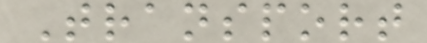Transport
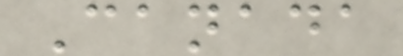Canada
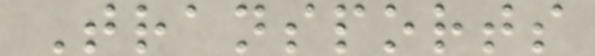Transports
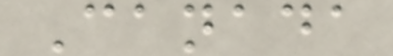Canada
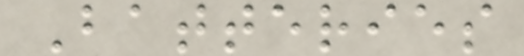Batteries
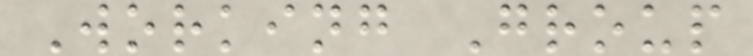Working Group
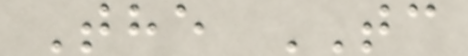The TC
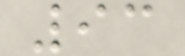93
